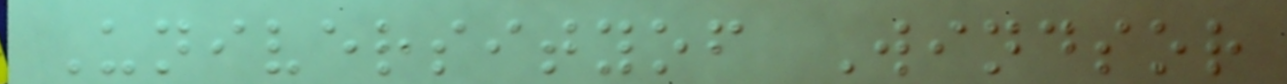Universityof Windsor
